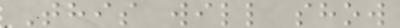This will show
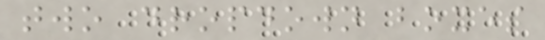two dropdown boxes
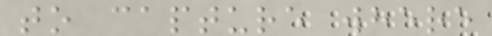to capture where
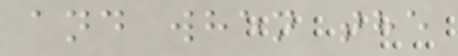and when the
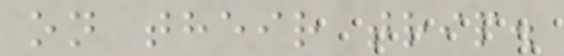on their trip.
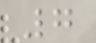7
